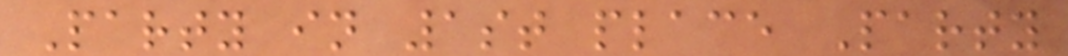Party in 1st place Party
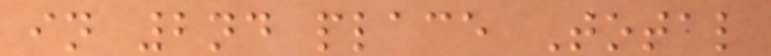in 2nd place Total
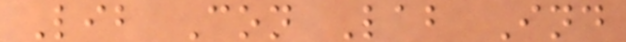Lib Con Lab Ind
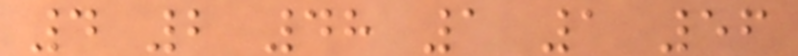4 2 48 1 1 56
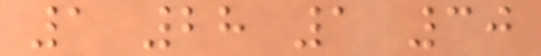1 28 1 30
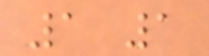1 1
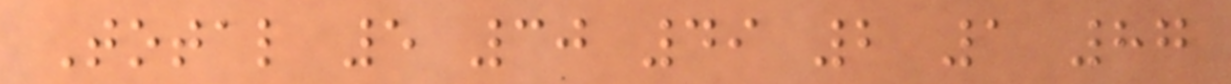Total 5 30 49 2 1 87
